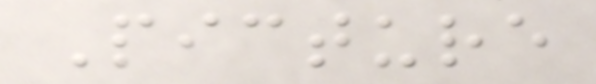Picture
